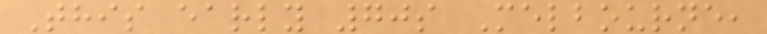This early 70s Melbourne,
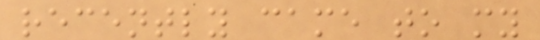recently came to my
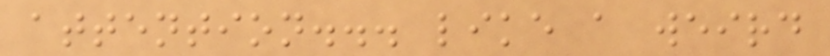attention... like a weird
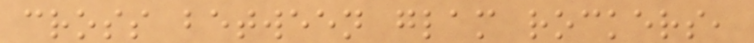cross between glam rockers,
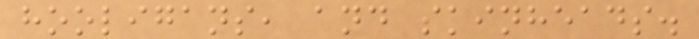hooligans, and skinheads.
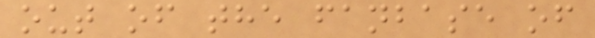out of the fanbase of
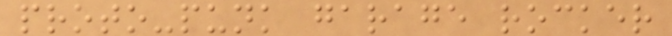proto-punk garage rocker
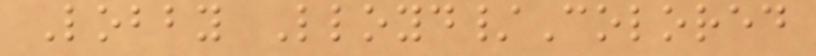Lobby Lloyd/Colored
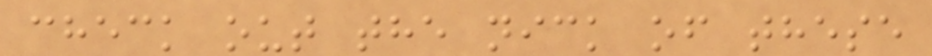check out the nick of these
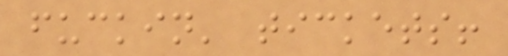fuckin' tickets!
